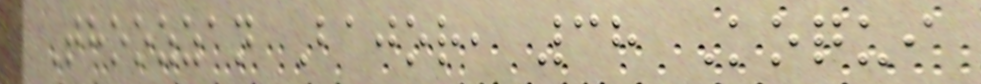Thoozzan Bajor, 38 Koqui
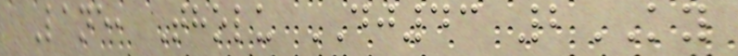Lane, Tholu DJ43 2KY
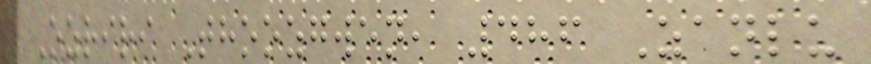Ozriri Thoozgwen, 486 Zanlu
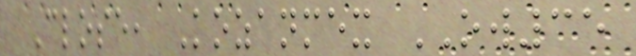Close, Kozanmex OW35
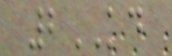2KD
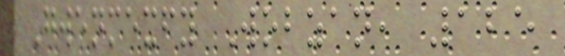Gwenmexfy Wobzan, 125
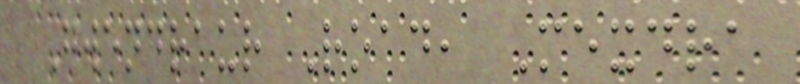Gwendraur Road, Mexdra
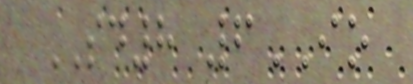SD8 6IO
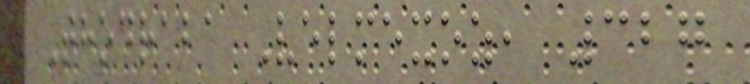Thodraba Velmexoz, 327
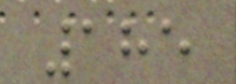185
